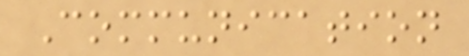Communication
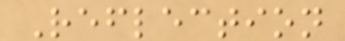Reflection
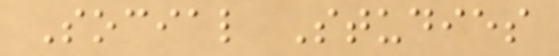Social Studies
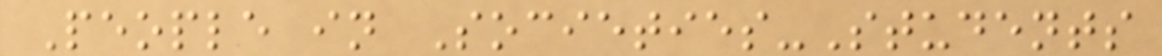People in Societies-Students
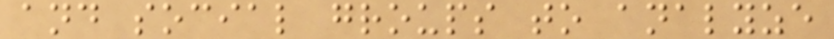and social groups to analyze
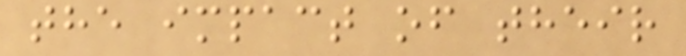the impact of their
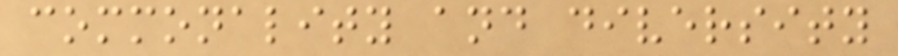commonality and diversity
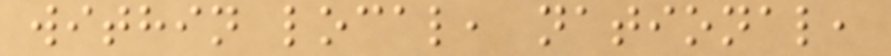within local, national,
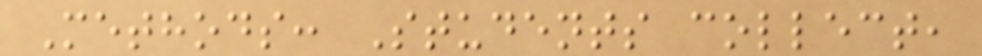Methods: Students collect,
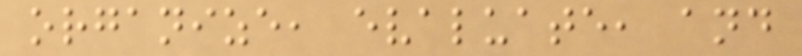organize, evaluate, and
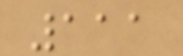111
